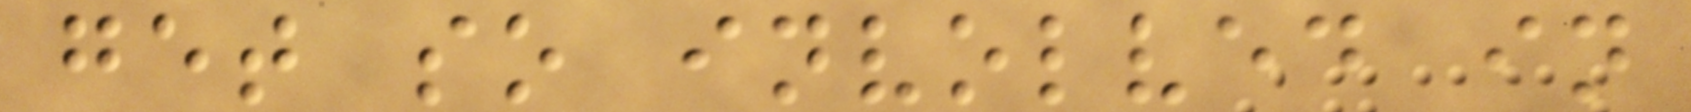get so involved in
